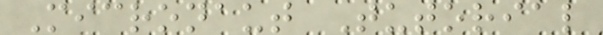Micronaut Tutorial
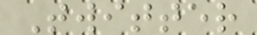Twitter
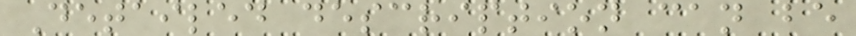Detailed description can be
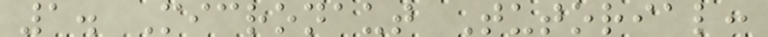1. Micronaut Tutorial:
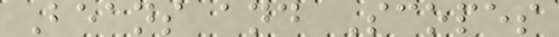Beans and Scopes
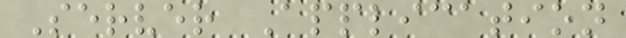Server Application
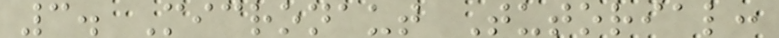3. Micronaut Tutorial:
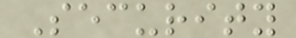Security
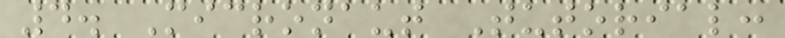4. Micronaut Tutorial:
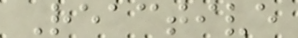Reactive
